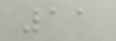11
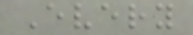Every
